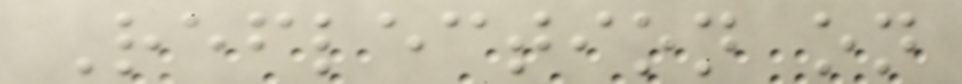Reflection on
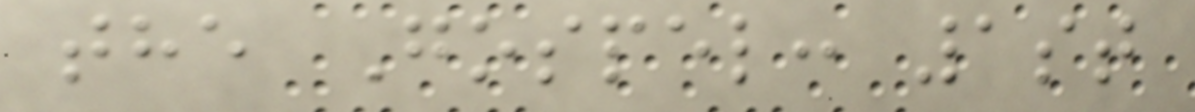the Gospel: 1st
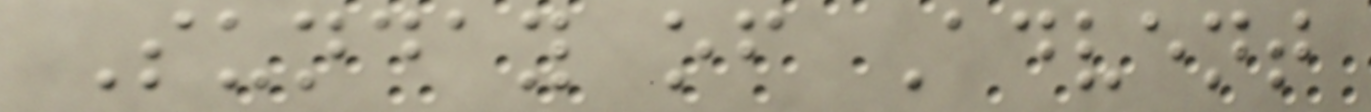Sunday of Advent
